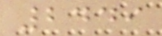2449
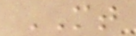MT
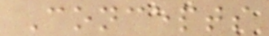Concepts
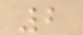2
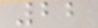22
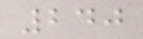240
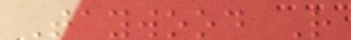Taywood R
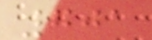701
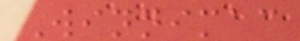Winnimac
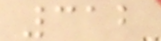312
